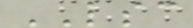LSC
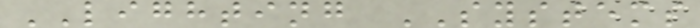LIGHTING SYSTEMS
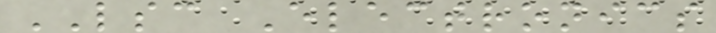LSC Electronics
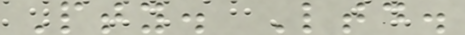Pty. Ltd.
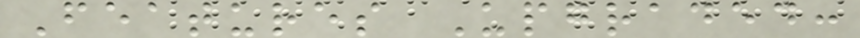Features Upgraded:
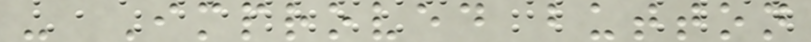- Improved button
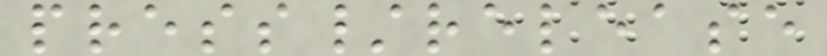press/release
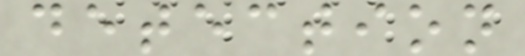detection
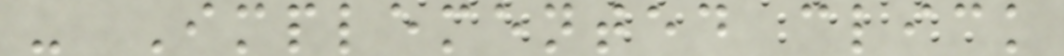- Implemented click
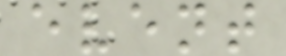event
